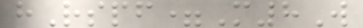hRspf=M8W
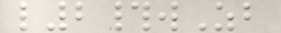l2#wZb
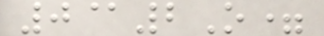0@2O=
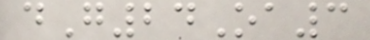dG24Oa3
